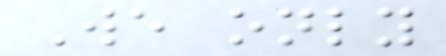We only
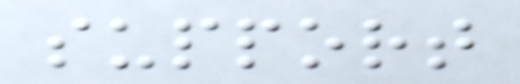support
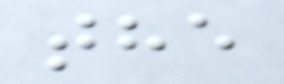the
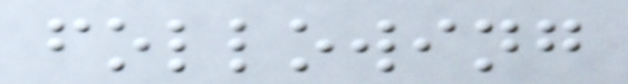following
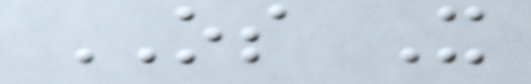OS X
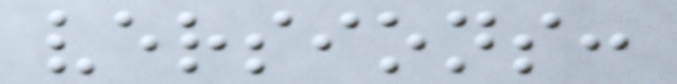versions:
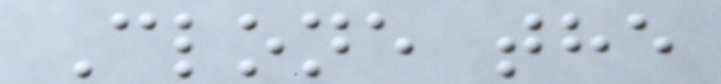Clone the
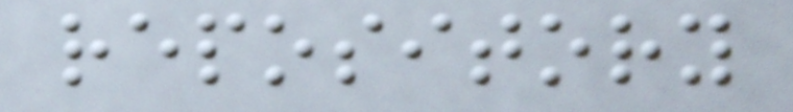repository
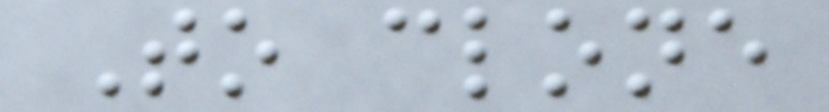To clone
